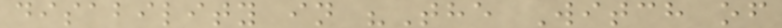disability in "The Witch of
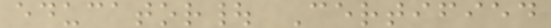educator| Certified
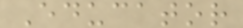Educator
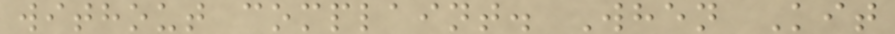without complaint. When Kit
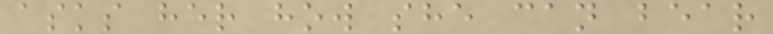asks her how she can bear
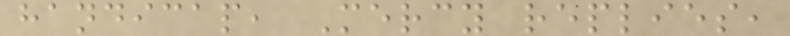handicap, Mercy replies,
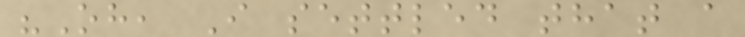"Oh, I settled that a
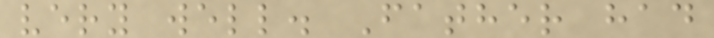very well. Father had
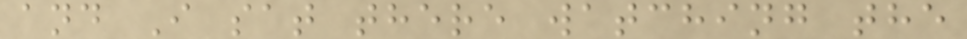and I sat there watching the
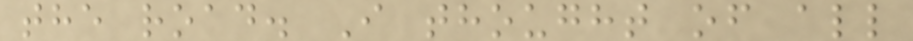the road. I thought of all
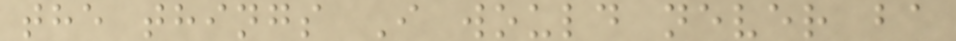the things I would never ba
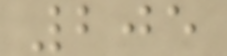205
